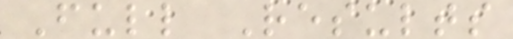Full Results
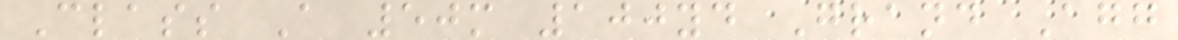Class A 50m 100yd Grand Agg
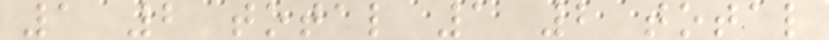1 2 total 1 2 total
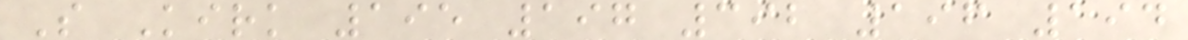S Kirk 195 197 392 196 194
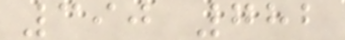390 782
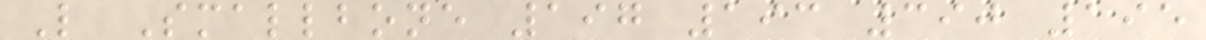L Smallbone 197 193 390 195
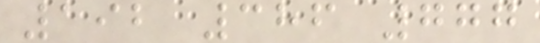192 386 777
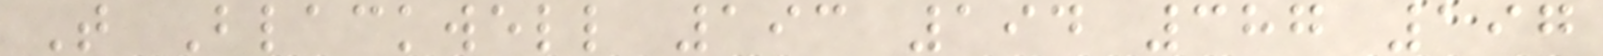T Blackwell 193 194 387 197
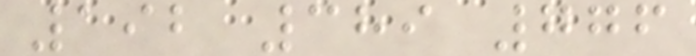192 389 776
